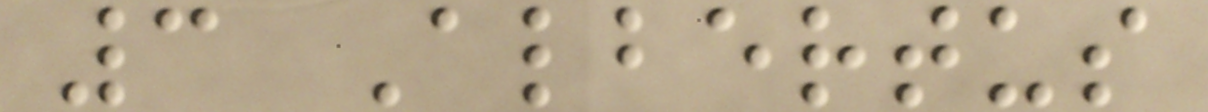3 Albertus
